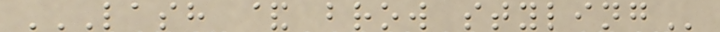LASH & BROW STYLING
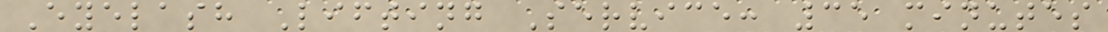Eyelash Lifting Service: 35 minutes
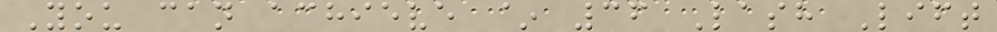You can achieve ~ 36 Lash Lift
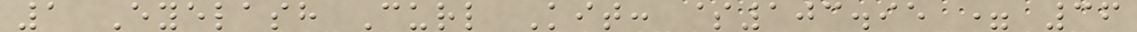1 Eyelash Curl Kit: $103.95 = 36
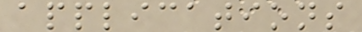applications
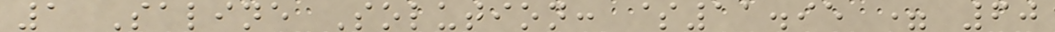1 Saline Solution: $11.95 = 60
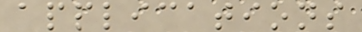applications
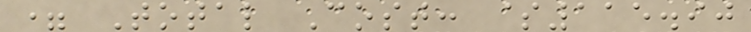= Total Cost: $115.90
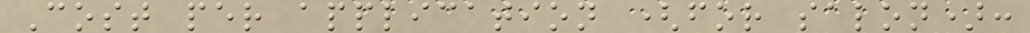Cost per application (for salon):
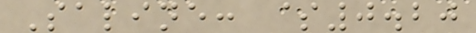Saline: $0.20
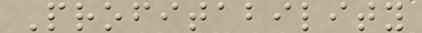Profitability
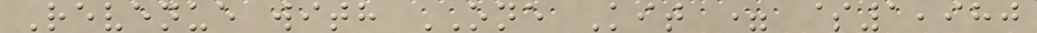Revenue with ONE Kit = $1,980
